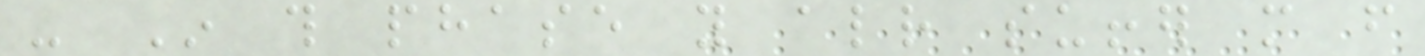- In this phase you already suffer more from
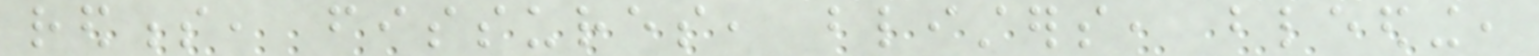redness, fissures, blisters, bleeding,
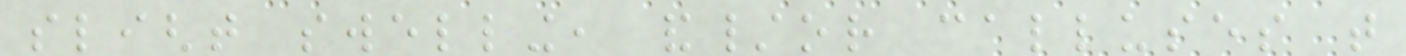slight swelling, and/or calluses that
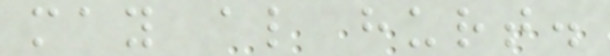may also hurt.
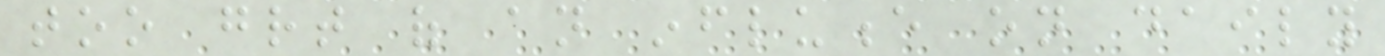too great of an influence on daily
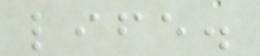life.
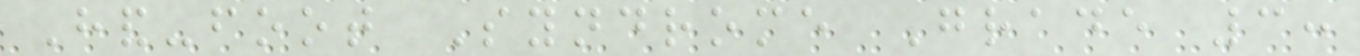Hand-foot Syndrome Grade 3:
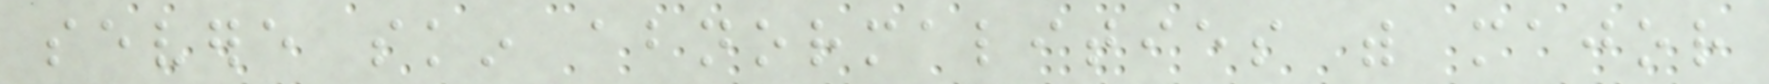severe skin abnormalities with major
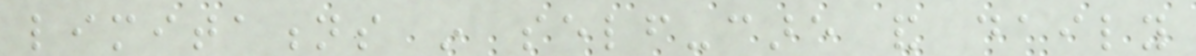limitations in self-care and daily
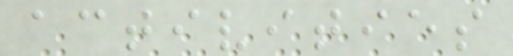activities
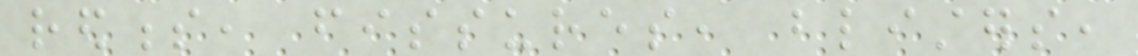redness, fissures, blisters,
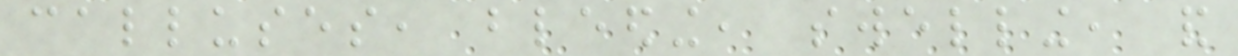calluses, bleeding, swelling, and
